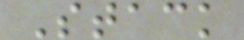Stack
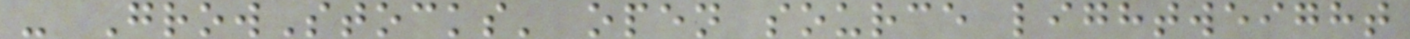- GrowStocks' open source lightweight
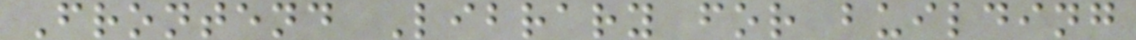Frontend Library for building
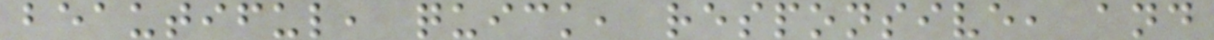beautiful, quick, responsive, and
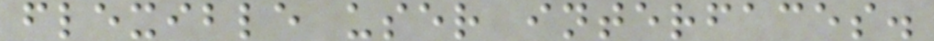flexible user interfaces.
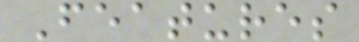Features
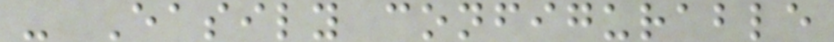- Easily configurable
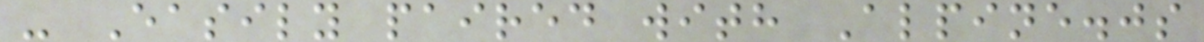- Easily paired with Alpine.js
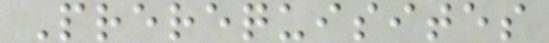Prerequisites
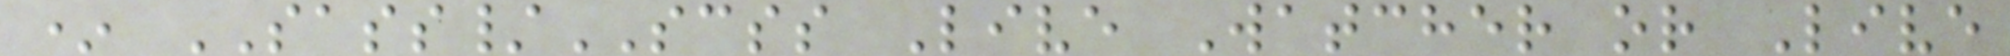* SASS/SCSS Live Watcher or Live
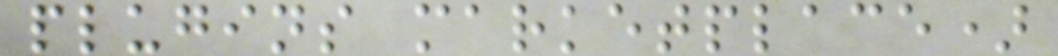plugins marketplace)
